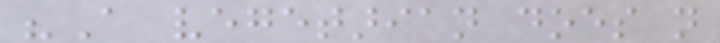"A vegetarian does not
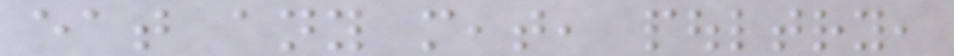eat any meat, poultry,
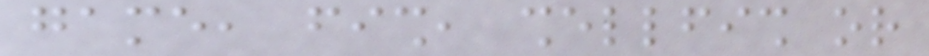game, fish, shellfish or
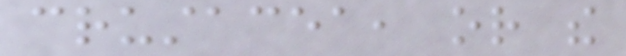crustacea, or the
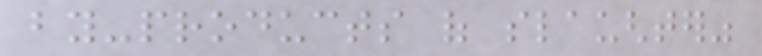by-products of slaughter"
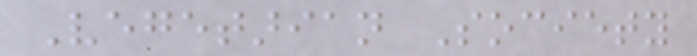Vegetarian Society
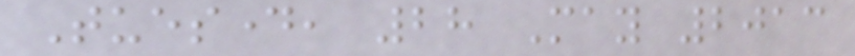Tuesday, 28 May 2013
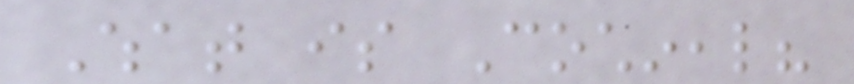What is Cochineal?
